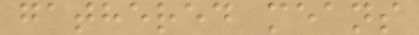gathered means
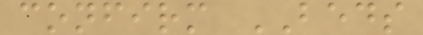confirm BEDS
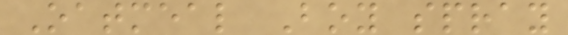Oatmeal Boy spray
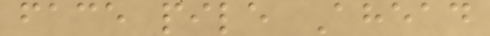face pile Ahead
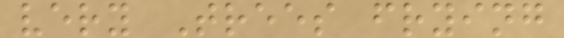very Trees frying
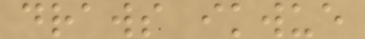draws ikwue
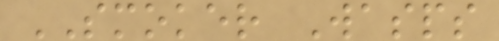SMOKER Wasps
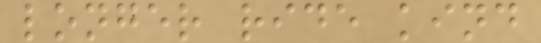longer ride kind
